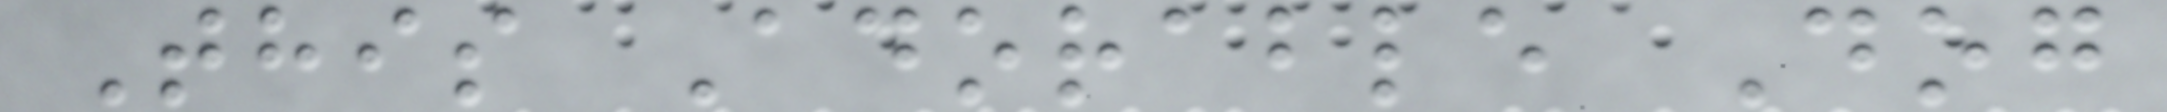This Adorable Dog
